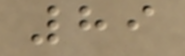89
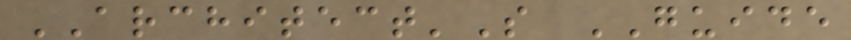ARCHITECT'S GUIDE
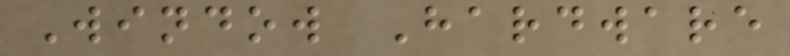Window Hardware
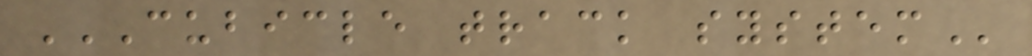CUBICLE TRACK SYSTEM
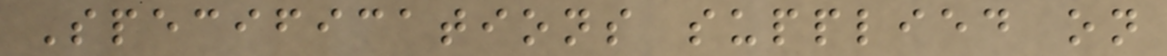Specifications supplied on
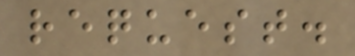request.
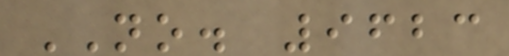NO. 9623
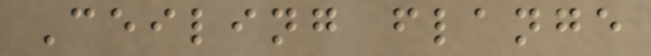Ceiling flange
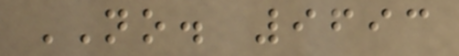NO. 9693
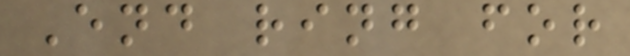End ring for
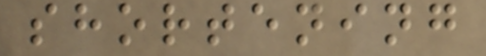shortening
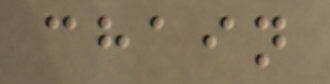chain
